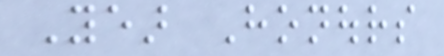Year Honours
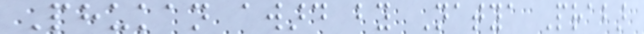Phukan award by Natya Prabar
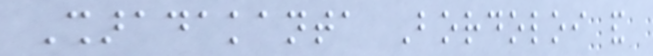Sharadakanta Bordoloi and
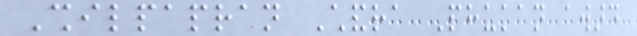Shilpapran Chandra Phukan award
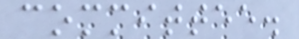committee.
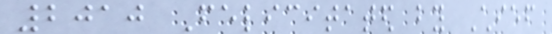2010 Felicitated by Chief
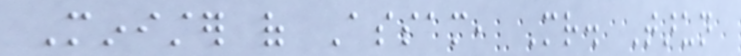Minister of Assam, Mr. Tarun
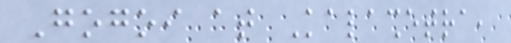Gogoi at Kalashetra,
